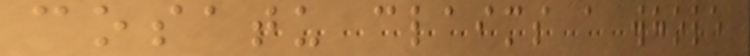cosatu claims a whole
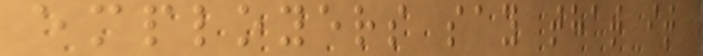employers say that it
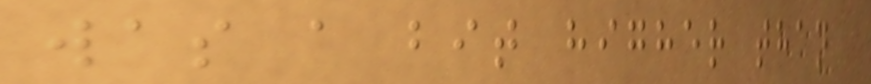was a bit higher than
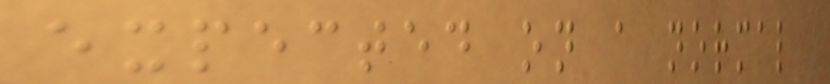expected on a normal
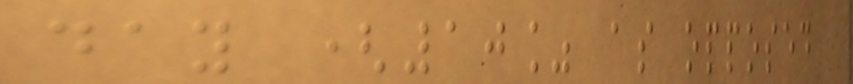day (10% as opposed
